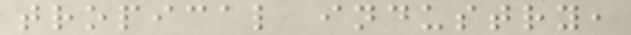tropical industry,
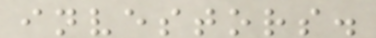investors.
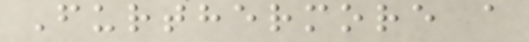Furthermore a
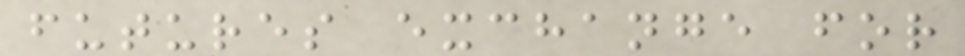futures exchange for
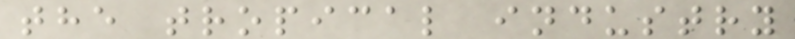the tropical industry
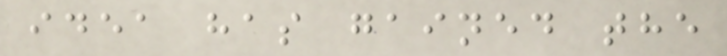idea has gained the
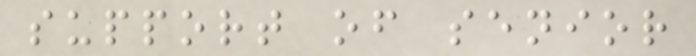support of senior
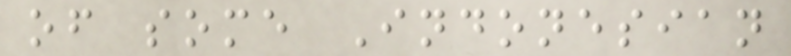of some Indonesian
